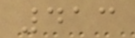413
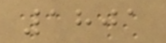1801
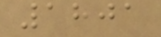1801
